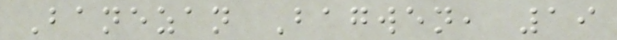Banezan Bagwen, 19
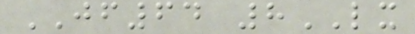JF64 8LX
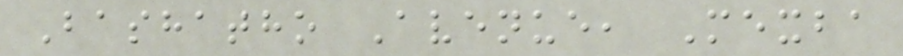Bashatho Avenue, Mexba
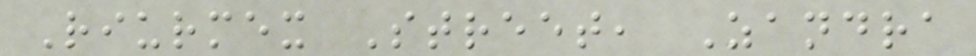Riurmex Street, Zandra
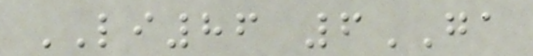LI86 6GA
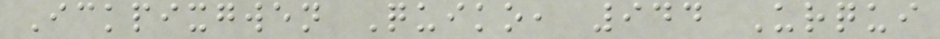Ickpixgwen Quiko, 944 Urqui
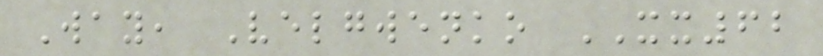Way, Velgwenko XX62
